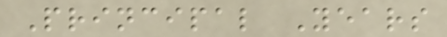Principal Years
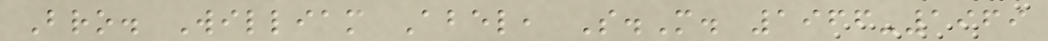Bro. William Abel, S.M. 1966-1969
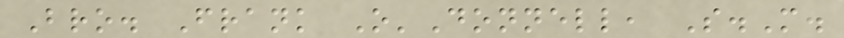Bro. Frank O'Donnell, S.M.
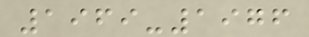1969-1976
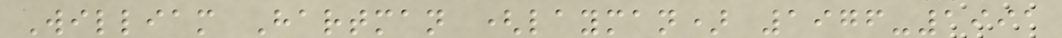William Hartman (layman) 1976-1991
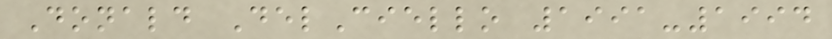Donald DelCiello 1991-1994
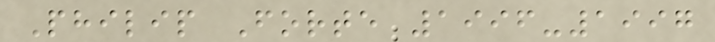Philip Forte 1996-1997
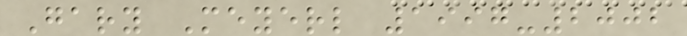Gary Meyerl 1997-2002
